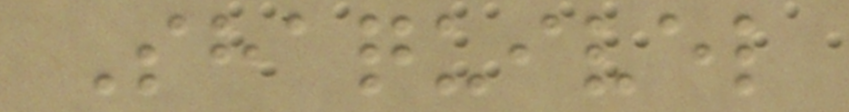Shaquivel
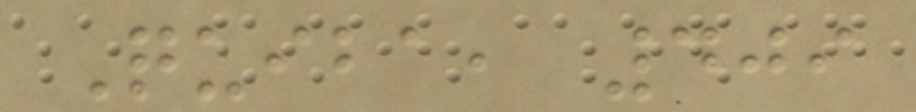Quiba, 409
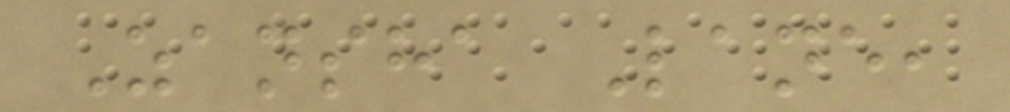Zansha Lane,
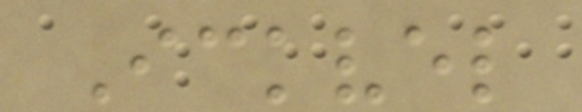Ickvel
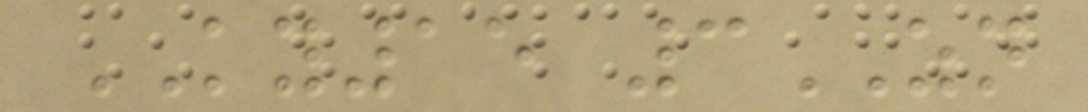KY15 3ZN
